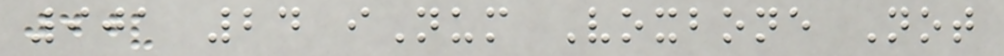901 24 iNum Voxbone Not
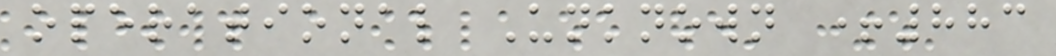operational Unknown +883
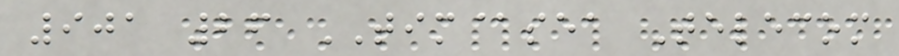901 26 TIM@sea Telecom
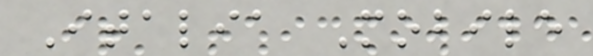Italia Mobile
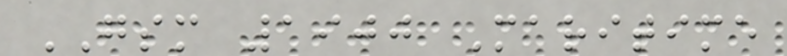GSM 1900 Maritime
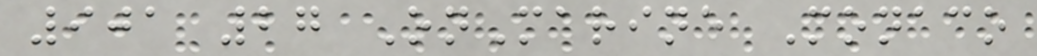901 27 OnMarine Monaco
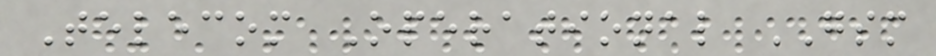Telecom Operational GSM
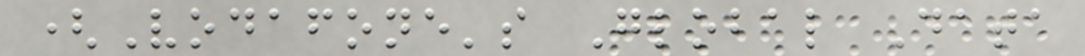(Vodafone's Global Data
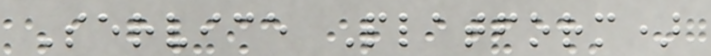Service Platform)
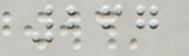267
